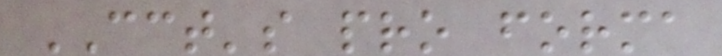CCT's pro forma
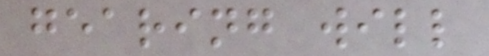gearing will
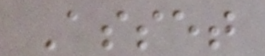Asset
